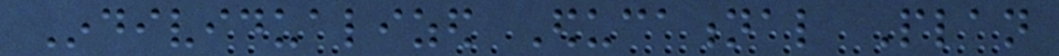Individualized Educational Plan
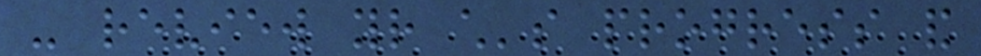- review your child's progress and
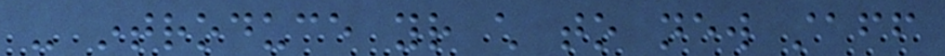- introduce your child to new staff
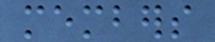members
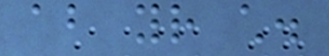about your child.
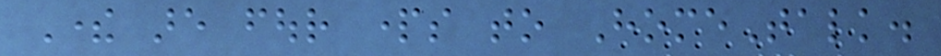There are four parts to HomeTalk.
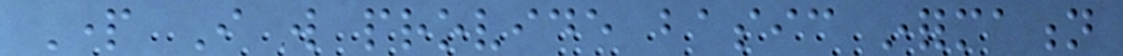Part I will provide basic information
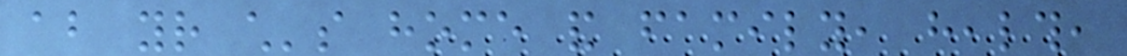about your child's home and family, health,
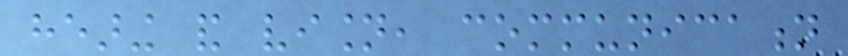hearing and vision, communication
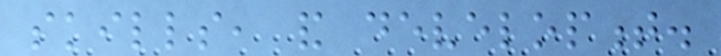skills, and development.
